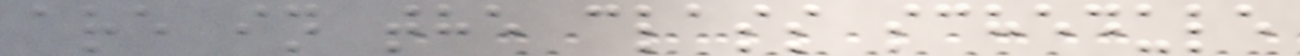are in the class schedule
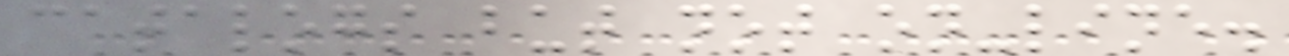catalogs but not on-line.
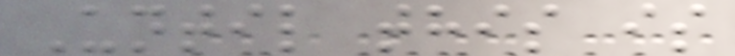Until this is
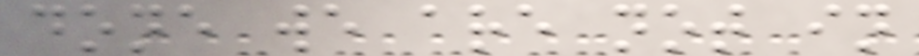done we are not in
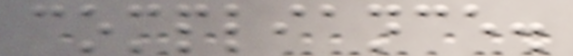compliance.
